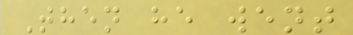Then he went
